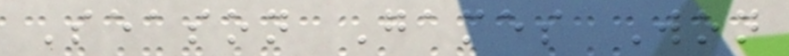Season Games Won
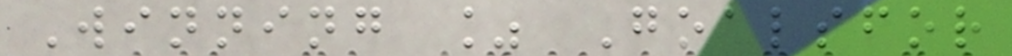Winning % Goalsfor
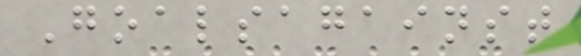Goalsagainst
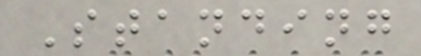Standing
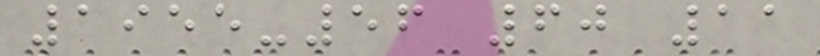1955-56 60 11
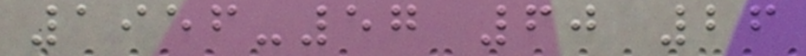1956-57 60 26
